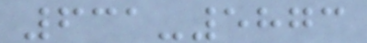631-5873
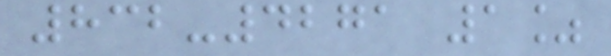832-4271 1%
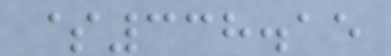$338.15
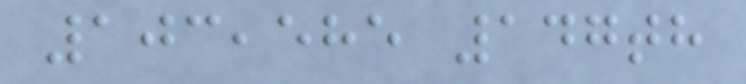103,585 147th
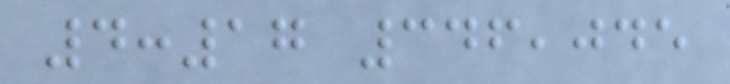4:17 346,045
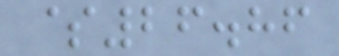$26.86
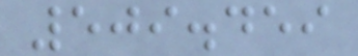509.459
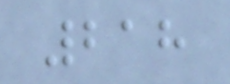218
